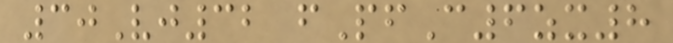30Vj32 fPfC6zx8
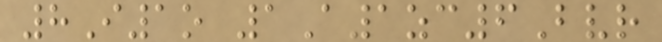8I1o 1A1zc6Bvr
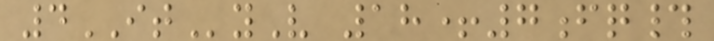4ITyV 18+7fq#
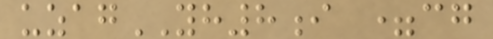uzagYH8i =cg
